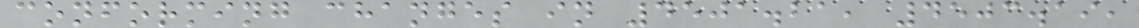conforming changes in 4501.21, 4503.19,
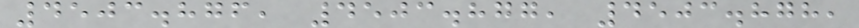4503.876, 4503.877, 4503.878,
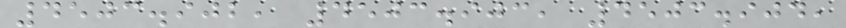4503.902, 4503.903, 4503.904,
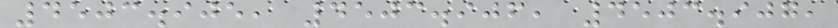4503.905, 4503.906, 4503.907,
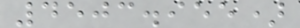4503.955)
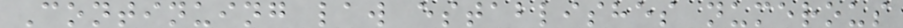Continuing law establishes numerous
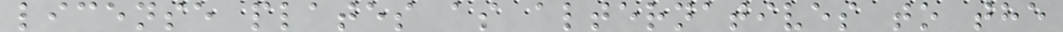license plates as alternatives to the
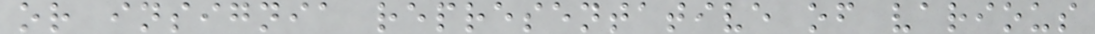or insignia representative of various
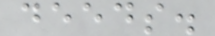deeds.
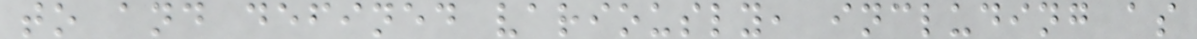to and defined variously, including as
